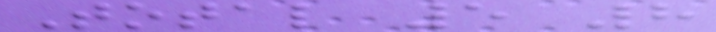Total 5 8
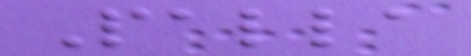Palla
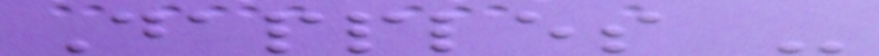Dapples -
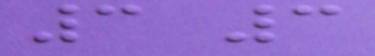3 3
